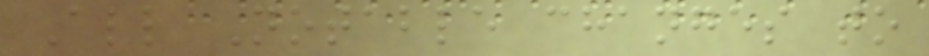All Notable changes to
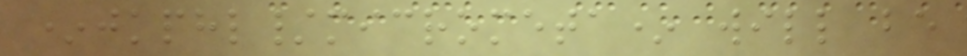*jkphl/micrometa* will be
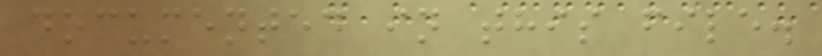documented in this file.
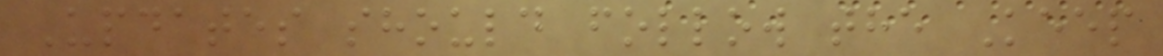Updates should follow the Keep
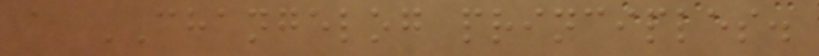a CHANGELOG principles.
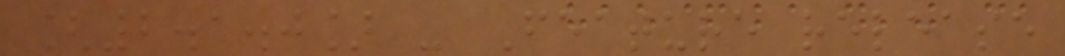[2.1.0] - Feature release
